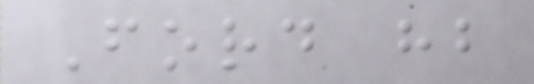Ford hb
